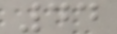44
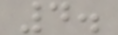4.
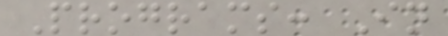Programs: In
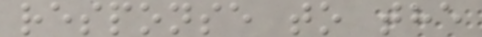response to the
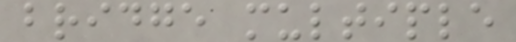bridge multiple
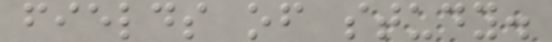fields of study.
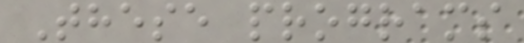These programs
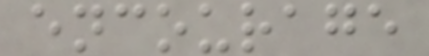encourage
